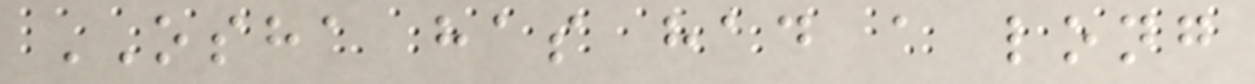OSHA has had a long
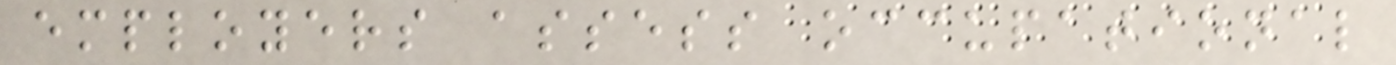employers assess occupational
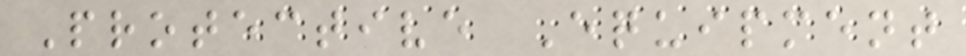Protective Equipment
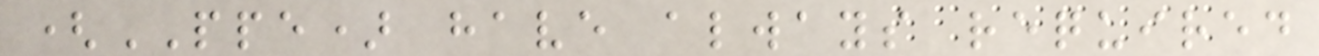(PPE) have always required
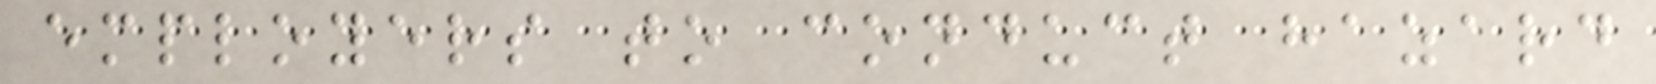employers to conduct hazard
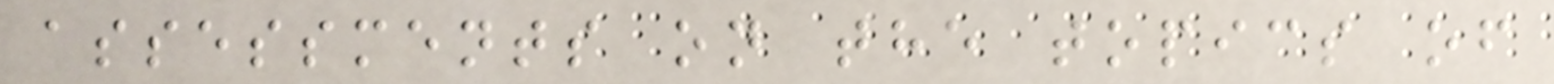assessments on the topics of
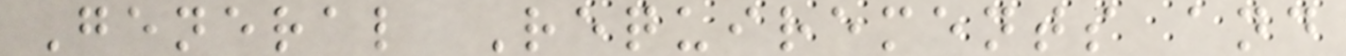General Requirements and
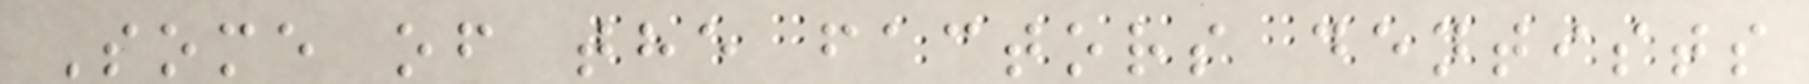Some of the factors dentists
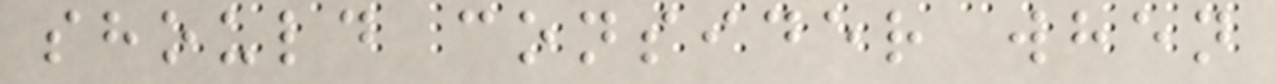should consider when
